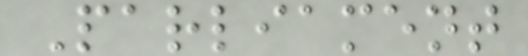Parliament
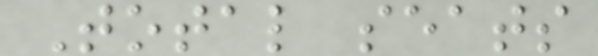Total seats
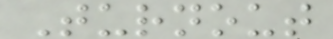Turnout
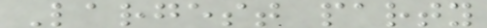Largest party
